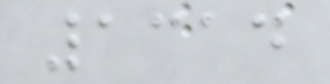1314
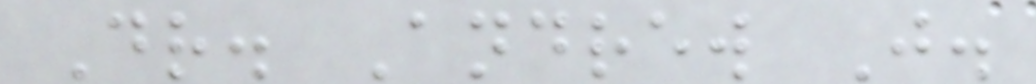Dr. Andrew J.
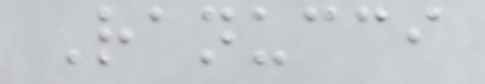Ranucci
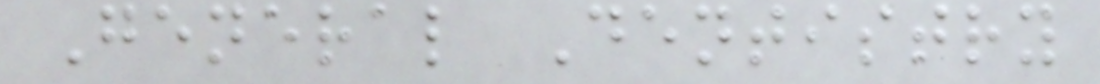General Dentistry
